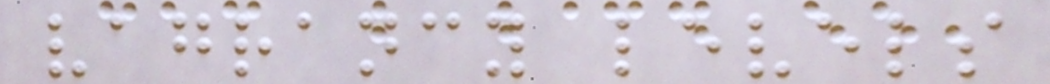vagrancy levels
